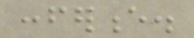conference.
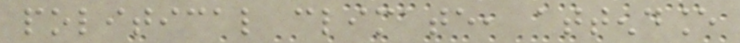political climate, attendance
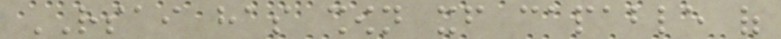RSAI has shown itself capable of
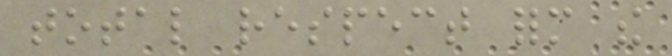total respect form the
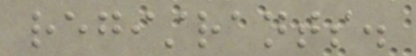registrants.
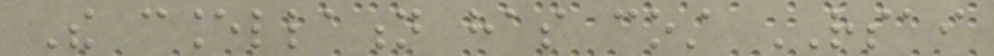The cancellation has cost RSAI
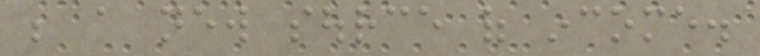be a new source of income.
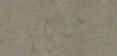9
